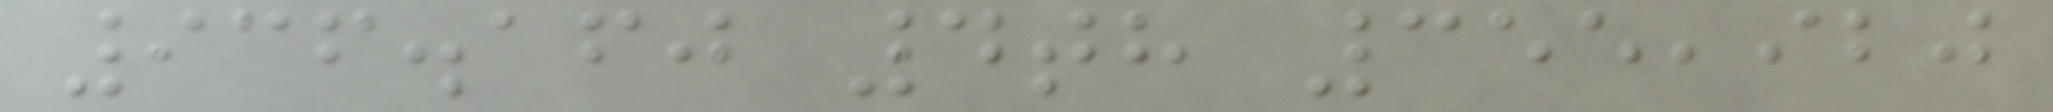936.160 4th 355,920
